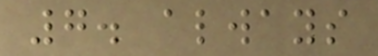7. always
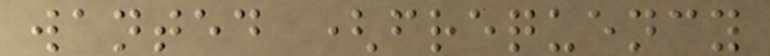wanted (frequency
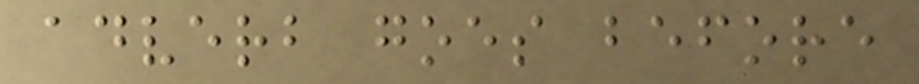adverb goes before
